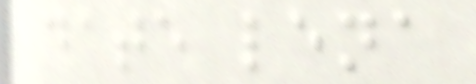date lena
